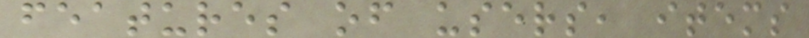features of users, items
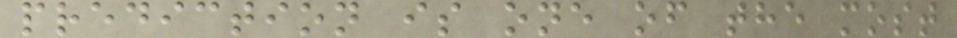prediction is one of the most
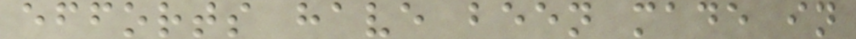efforts have been made in
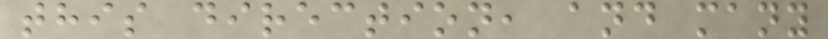this direction, and many
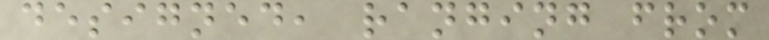designed, ranging from
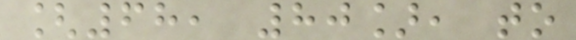[68, 80], to
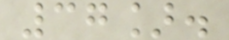37].
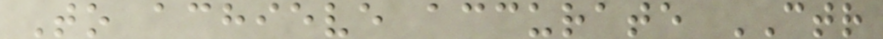To achieve accurate CTR
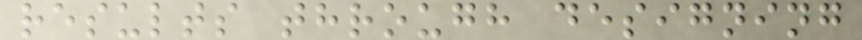results through designing
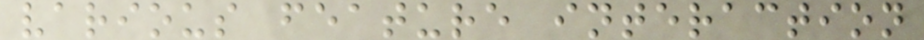various feature interaction
